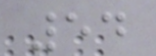54
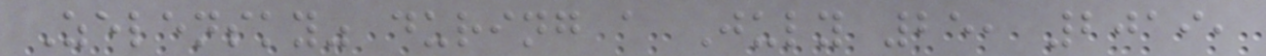Zelensky" during a July 25, 2019,
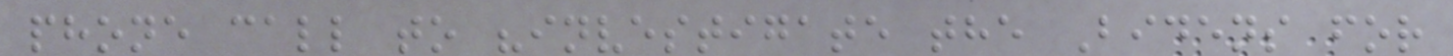phone call to "investigate the Bidens for
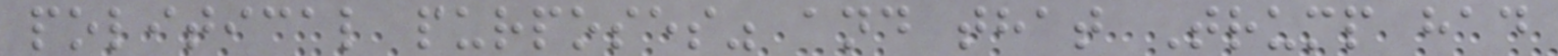political purposes" and that Trump had
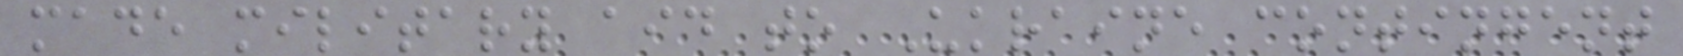made military aid to Ukraine contingent
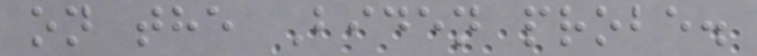on the Biden probe.
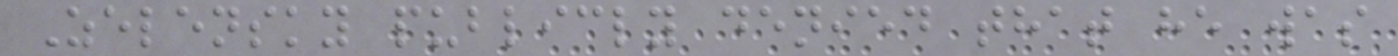Zelensky publicly denied that he was
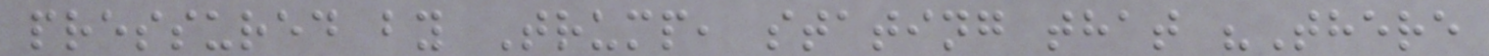pressured by Trump, stating that "There
